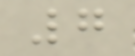7
